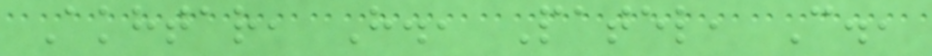Akhtar, H., Patel, C.,
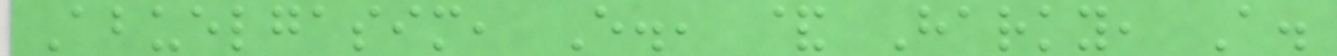Abuelgasim, E., & Harky, A.
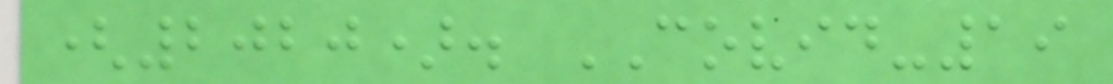(2020). COVID-19
